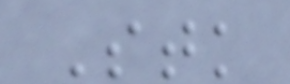Stk
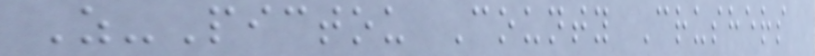Z-Pictou County Crushers
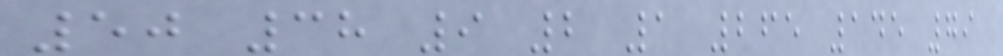50 38 9 2 1 265 145 79
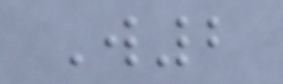W2
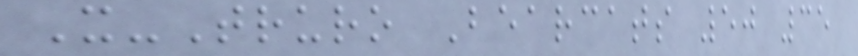X-Truro Bearcats 50 35
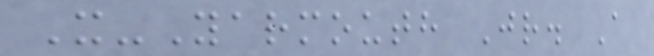X-Yarmouth Jr. A
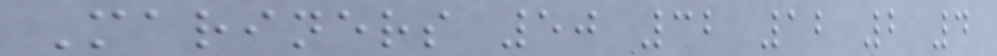Mariners 50 32 12 2 4
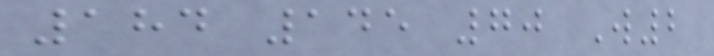184 145 70 W2
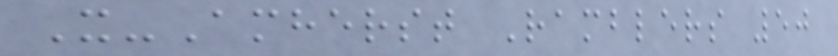X-Amherst Ramblers 50
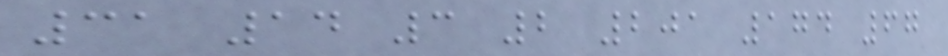31 14 3 2 201 174 67
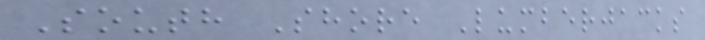South Shore Lumberjacks
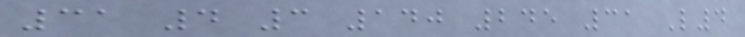31 4 3 140 245 31 L4
